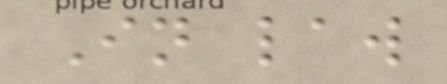In law
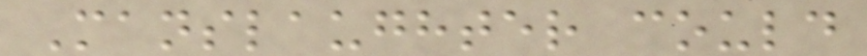Manslaughter could
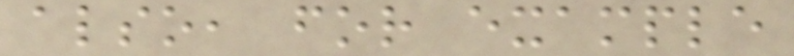also, for example
